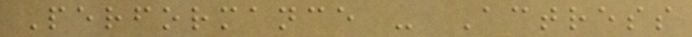Performance - Actress
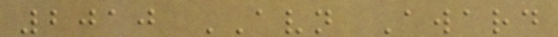2010 AVN Award
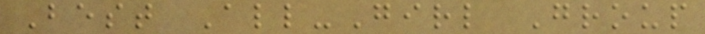Best All-Girl Group
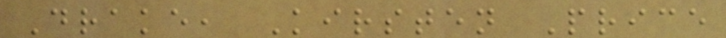Drake, Kirsten Price
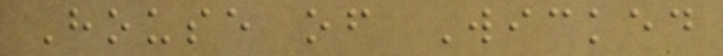House of Wicked
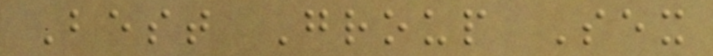Best Group Sex
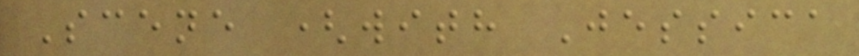Scene (with Jessica
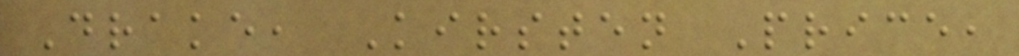Drake, Kirsten Price,
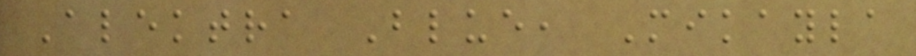Alektra Blue, Mikayla
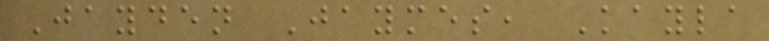Jayden Jaymes, Kayla
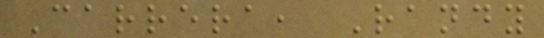Carrera, Randy
